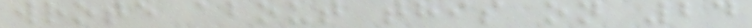wrote about this on 24
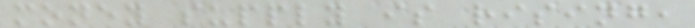money supply is rising,
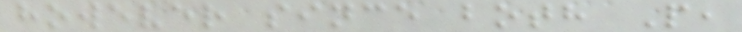however since both P,
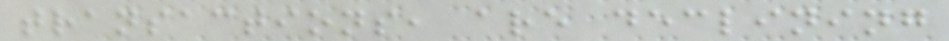transactions, are declining
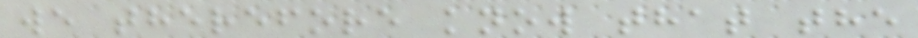we therefore know that the
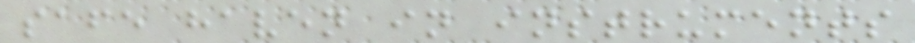safe haven in instruments
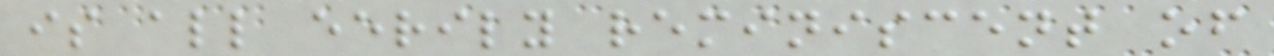is all eerily reminiscent of
